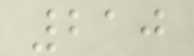210
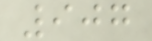907
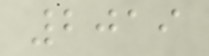2019
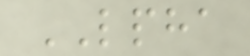LPHA
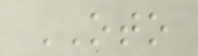OTO
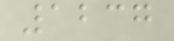1237
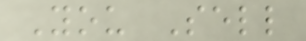You Sell
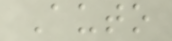Auto
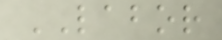LABOR
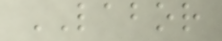LABOR
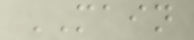MAIN
